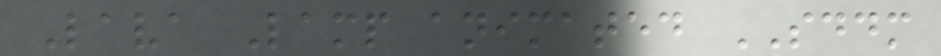Lava Lamp animated SDDM
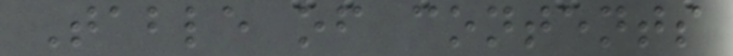Table of contents
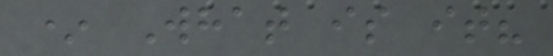* What is it?
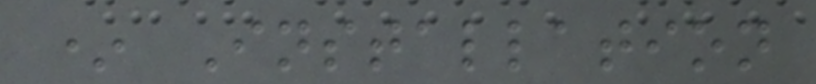* Installation
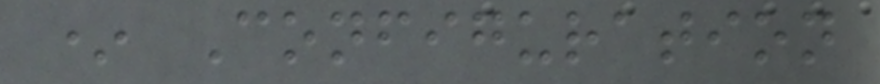* Configuration
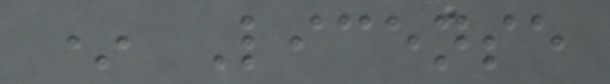* License
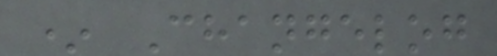* Changelog
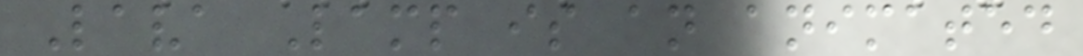Lava Lamp is an animated
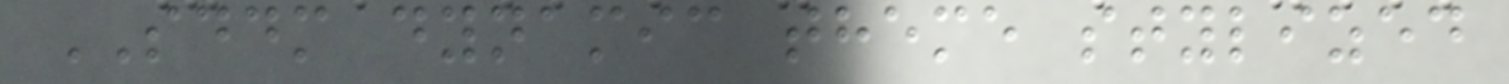SDDM dynamic theme stylized
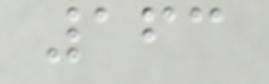163
